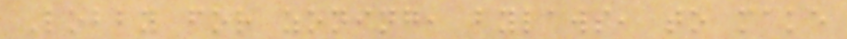Lobby for zoning, bylaws, to make
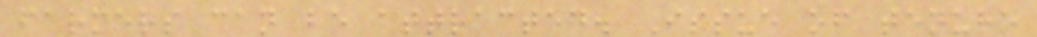farmers can be attracted. Issue of tenure
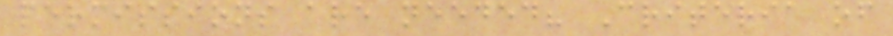permissions are needed? Criteria of
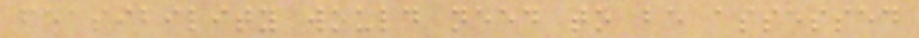feasibility would need to be assessed
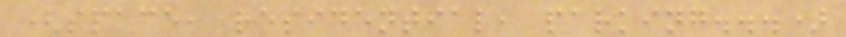(space, residential, parking...)
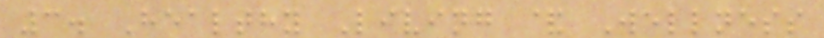3. Healthy Living & Wellness
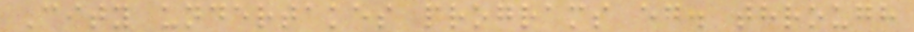City undertakes programs eg. through
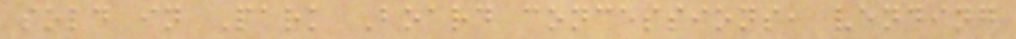sold in Park Board concessions, vending
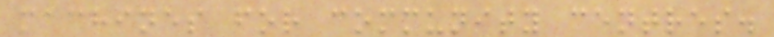machines for community centres.
